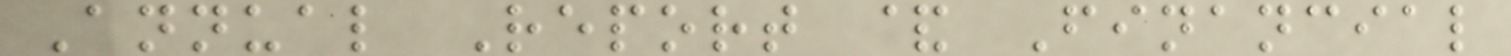Annual Report & Financial
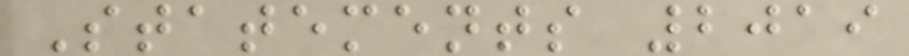Statements 2019
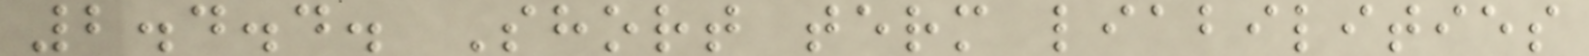2.4.4. Short term liabilities
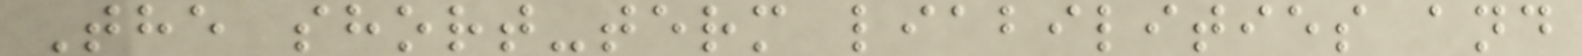The short-term liabilities and
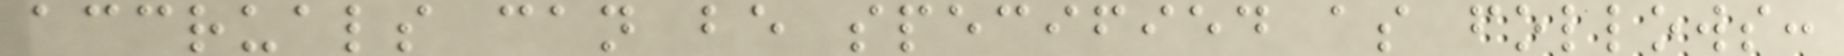accruals can be specified as follows:
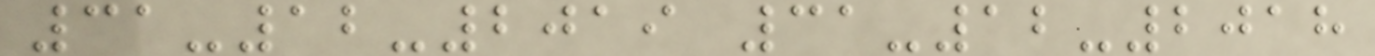31-12-2019 31-12-2018
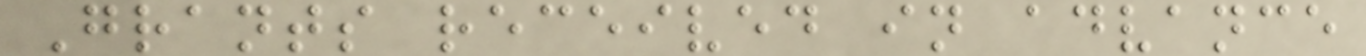Grants received in advance
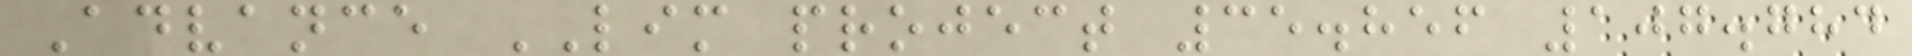Advance LIM project 35.856 107.784
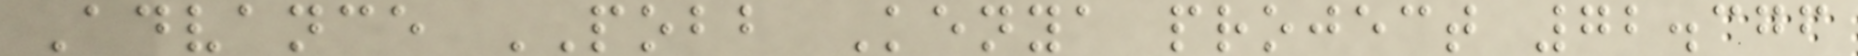Advance POBB Kenya project 72.376
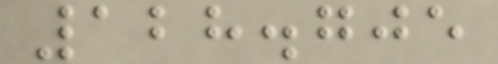128.705
